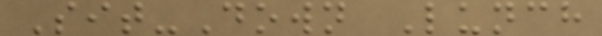Sit-Down Lunch
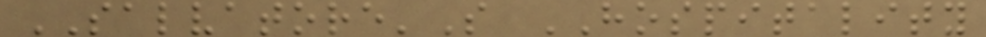SALVATORE'S HOSPITALITY
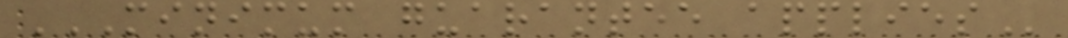MINIMUM GUARANTEE APPLIES
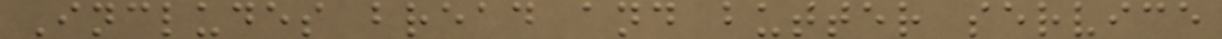Includes bread and butter service
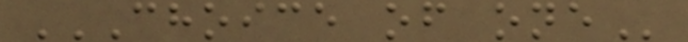CHOICE OF ONE
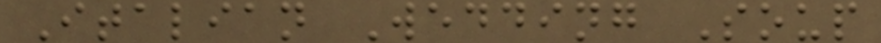Italian Wedding Soup
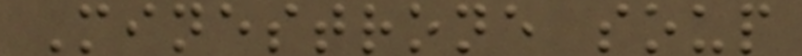Minestrone soup
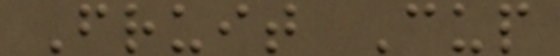Fruit Cup
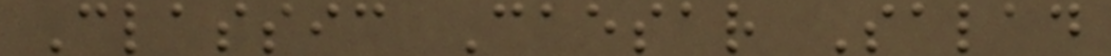Classic Caesar Salad
